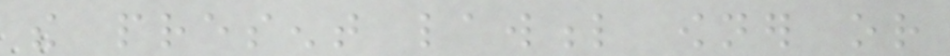the present lawful owner or
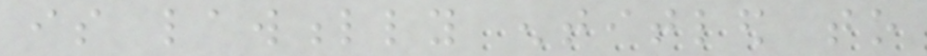is lawfully entitled to
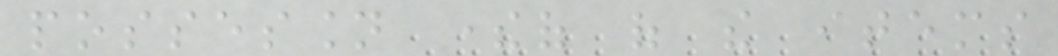possession thereof of the items
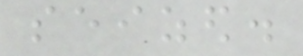seized.
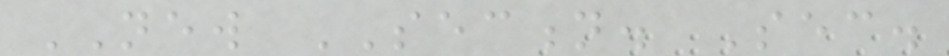NEW SECTION. Sec.
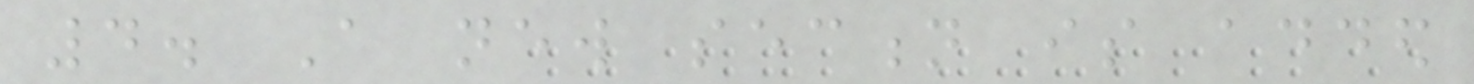4. A new section is added
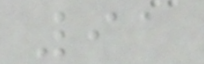91
